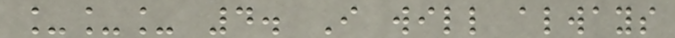___ 4. I will always
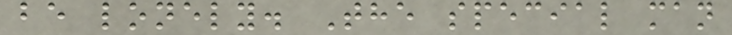be lonely. The special man
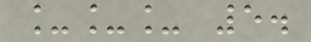___ 5.
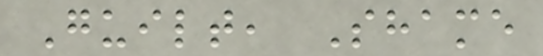Guilt, Shame
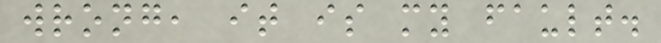wrong, it is my fault.
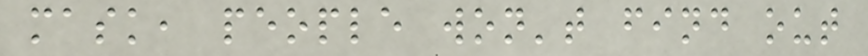mask, people won't find out
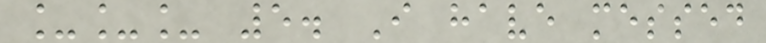___ 5. I have messed
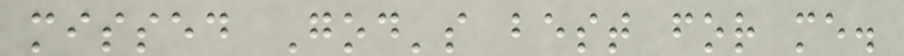missed God's best for me.
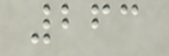263
